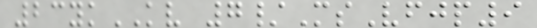23ykKV 7/MsVfjp9
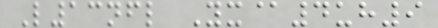L13nfl Yx@4uh9
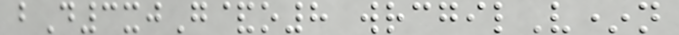bD3xjG&o8 wrcgilV*n
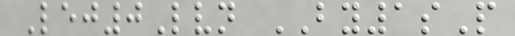Lej0Lvn BY1sP
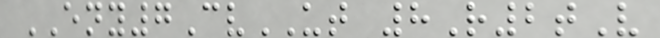ENY7CvUT 8R2tV
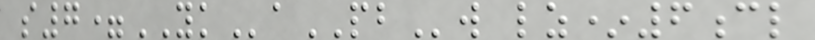s7=YKaPBw lz*6cl
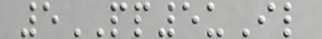5PP5uIl
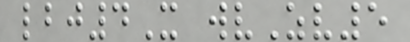lbj4X wvZv5
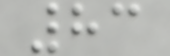83
